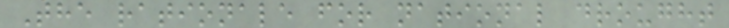The rationale for national drought
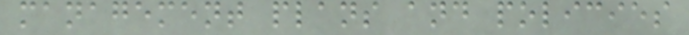management plans and policies
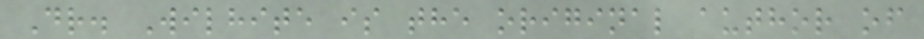Dr. Wilhite is the original author of
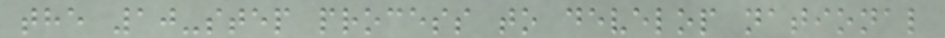the 10-step process to develop national
